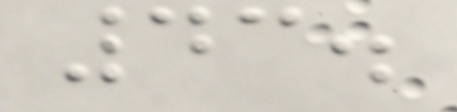43.
